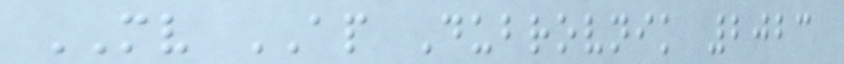MV AP Dubrovnik 2023
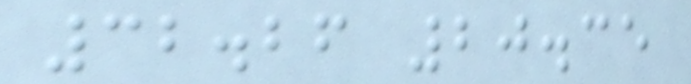32.26 20.35
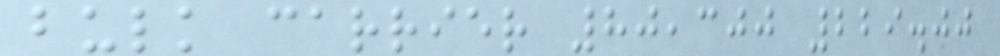bulk carrier 80,300 229.00
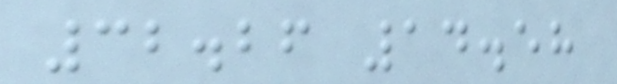32.26 14.58
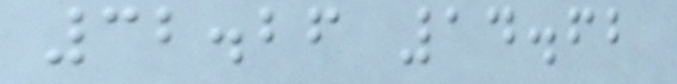32.26 14.62
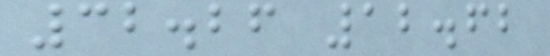32.26 12.62
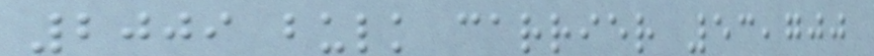2009 bulk carrier 53,700
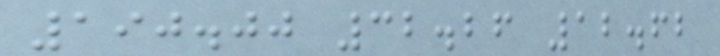190.00 32.26 12.62
